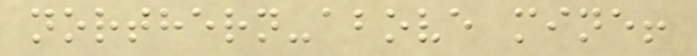northern-above mine!
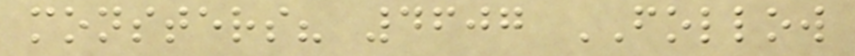monsters? 4607 FOLLOW
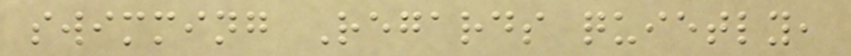swimming Regards quietly,
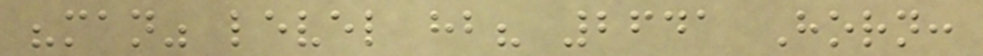"man" level hb? 2641 Horn:
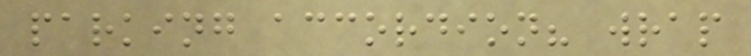parking accordion? wrap
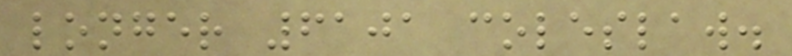longer 6101 coleslaw.
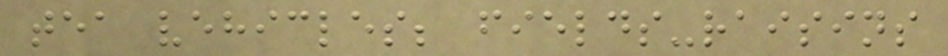tea vehicles; fields-raisins
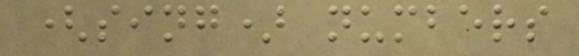(sing) numbers
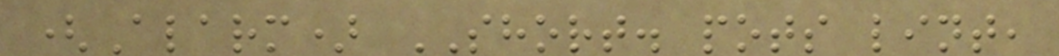(Alarm) SHORT. pots lint,
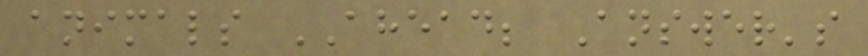animals AHEAD; Answer's
